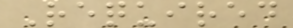Required
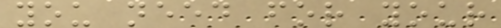you need for your
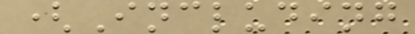(Including
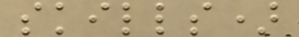skills)
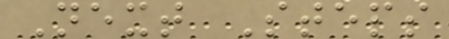Next Steps
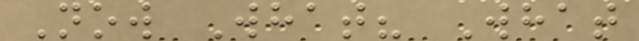Now What? What
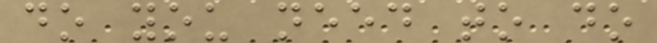do you need to do
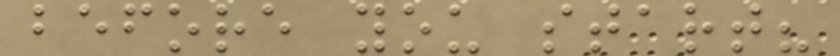before you start?
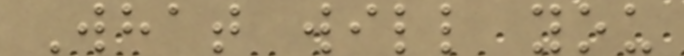What will you
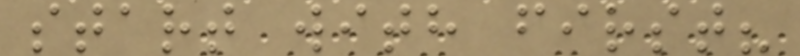start with first?
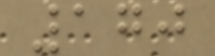170
